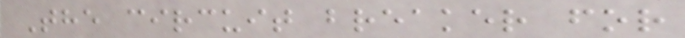The circuit breaker for
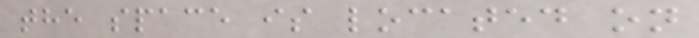the space is located on
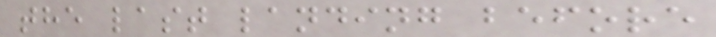the last landing before
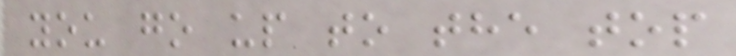you go up to the top
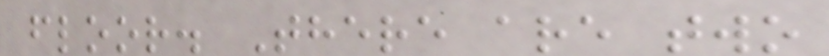floor. There are two
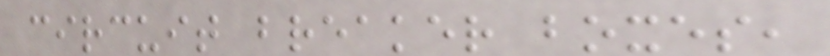circuit breaker boxes,
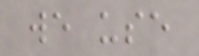we use
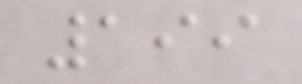199
